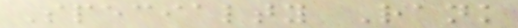Specialty Rank
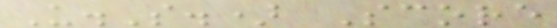U.S.) Score
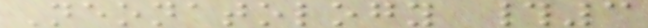Neonatology #3
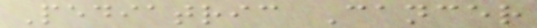Pediatric Cancer
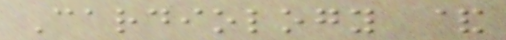Cardiology &
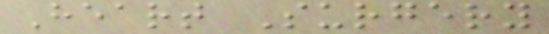Heart Surgery
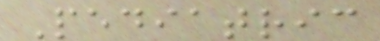Pediatric
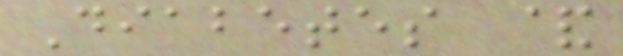Diabetes &
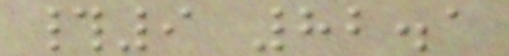#9 82.1
